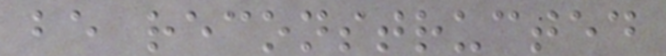be reconstructed
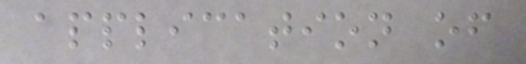application of
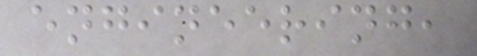engineering,
